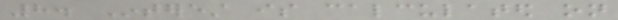8. Interest is calculated on
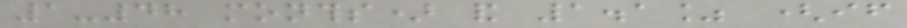1-48 months) and 1.1% (if
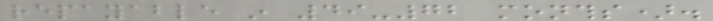repayable in 49-72 months).
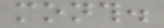month.
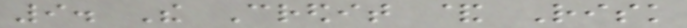9. The Credit & Risk
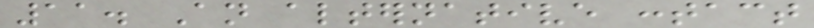11. An alternative contact
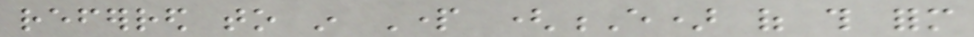referred to in Part (E) of this form
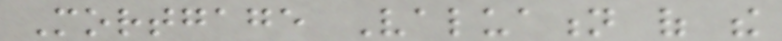Mortgage Valuation of the
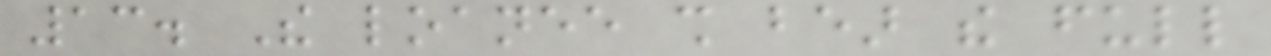13. The loanee shall bear the full
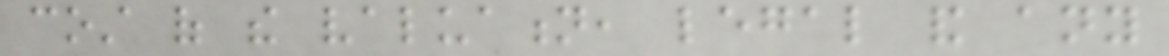cost of the valuation, legal and any
